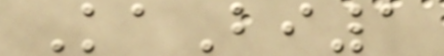KaBi1
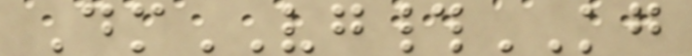DmVG#KG
